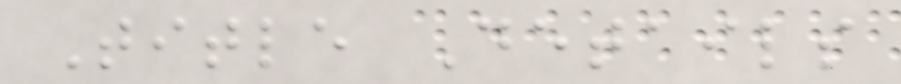Title Details
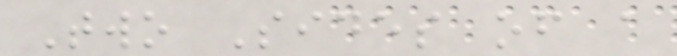Two Sides of a
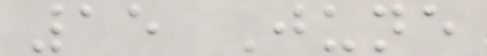15 June
